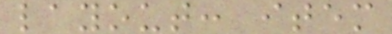layout: item
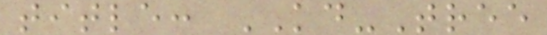title: KD-Tree
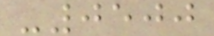-0500
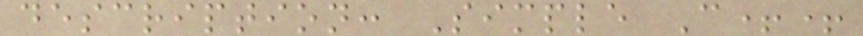description: Simple C++
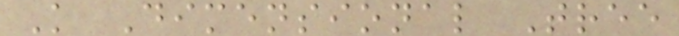K Dimensional Tree
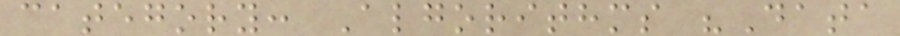category: Algorithms "Data
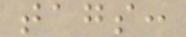tags:
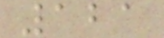121
